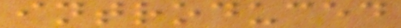introduced
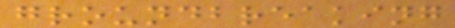groundbreaking
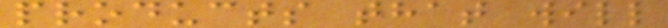products that will
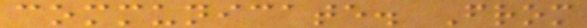communicate. From
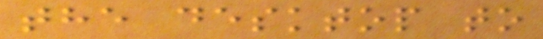the desktop to
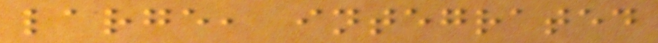large, integrated
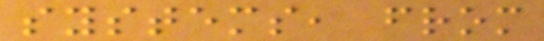systems, from
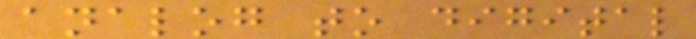analog to digital
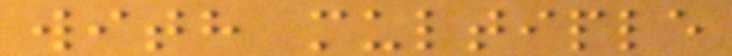with multiple
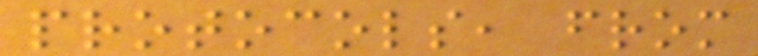protocols, from
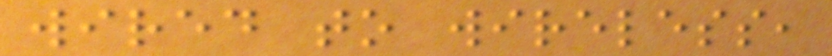wired to wireless,
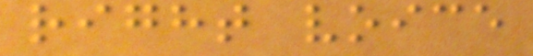right voice
